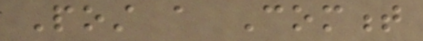Post a Comment
